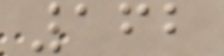162
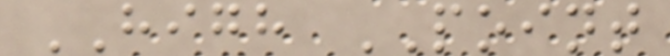HIGH POINT
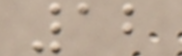12
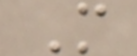M
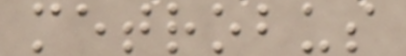metrobus
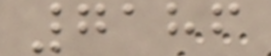7186
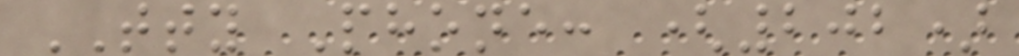TTY Phone: (202)
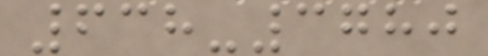638-3780
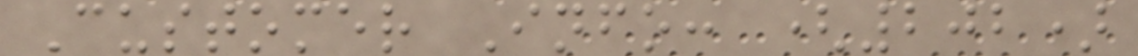Customer Info: (202)
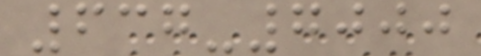637-7000
